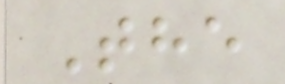The
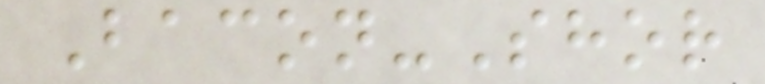Bacon-Shor
